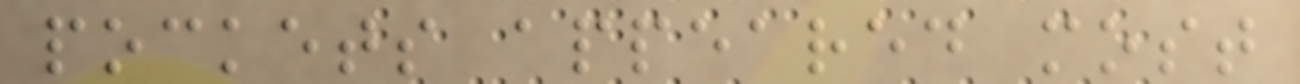pockets appeared most
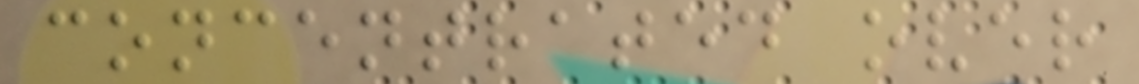concentrated over
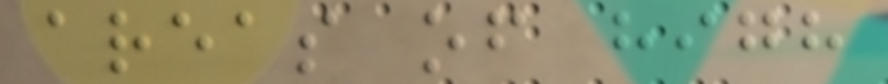areas of high
